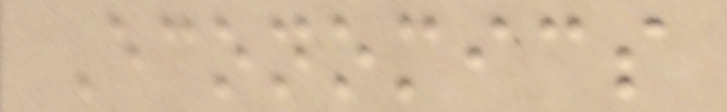Economics
